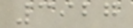3927
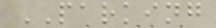PARKING
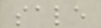sale
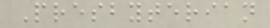Presbyterian
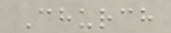Church
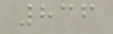836
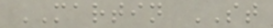MARTIN ST
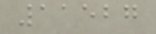11527
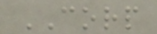CORP
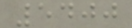5400
